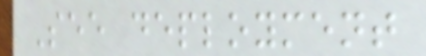See deployment
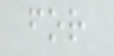for
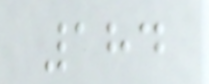184
